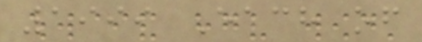1999 Each of
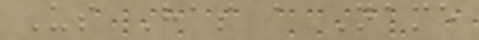Us Has a Name
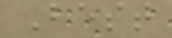Best
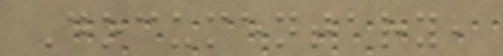Documentary,
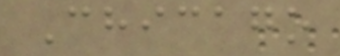Chicago
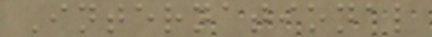International
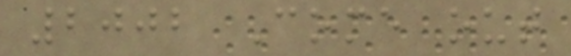2002 Come out
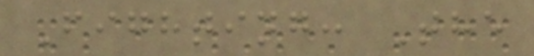Fighting: The
